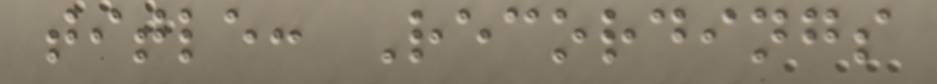title: Recordings
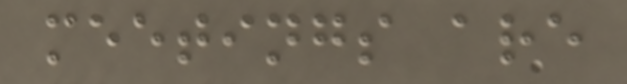meetings are
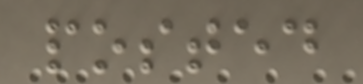posted
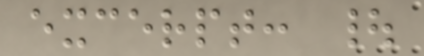excerpt: |
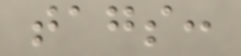tags:
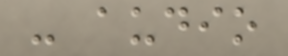- audio
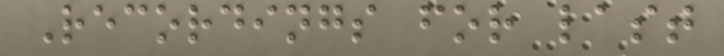Recordings for last
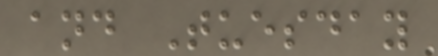and Tuesday
